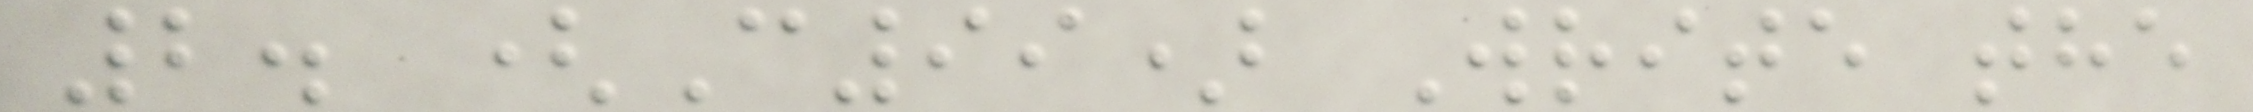2. (C99) Write the
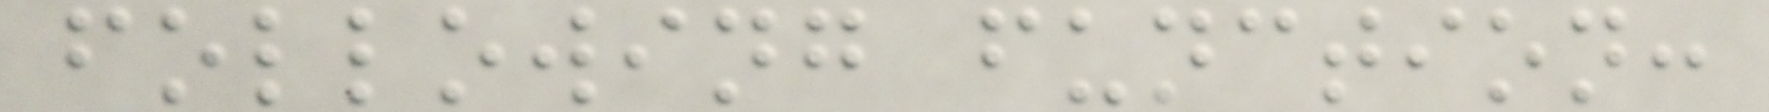following function:
